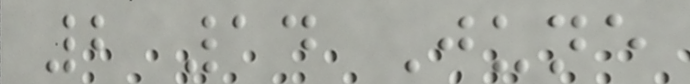2 14 June
